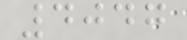4047
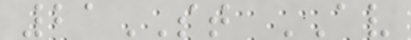21ST AV
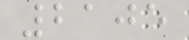2105
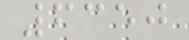6350
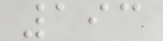193
